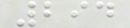294
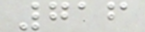716
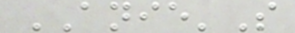ANIE'S
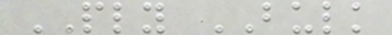PLY BULK
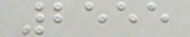2555
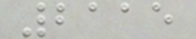2115
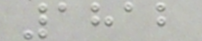1812
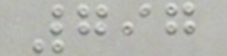797
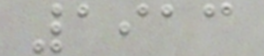1913
